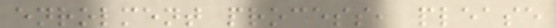enrolment process, please
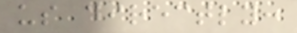us directly:
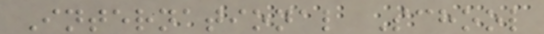International School
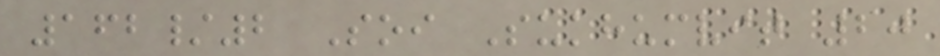162/2 Soi Sukhumvit 20
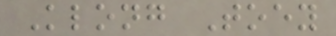Klong Toey
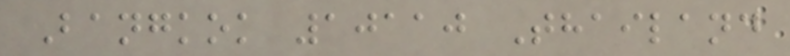Bangkok 10110 Thailand
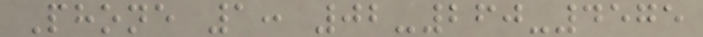Phone 1: 02-260-4575
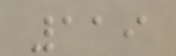119
